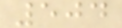504
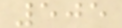505
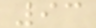93
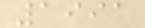1991
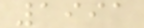1991
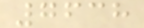7638
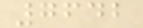7642
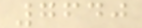7640
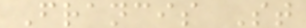Francis St
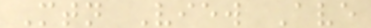Mtn View Ave
